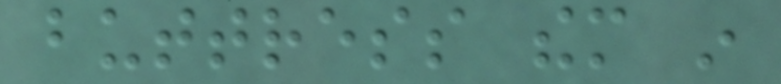buttress them in
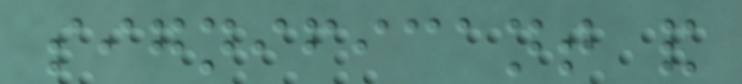significant and
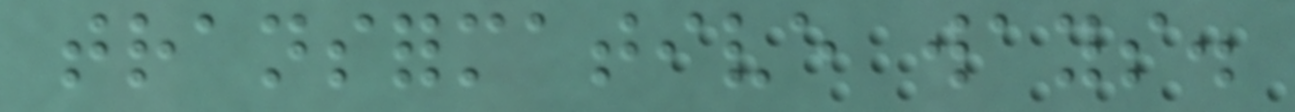transformative ways.
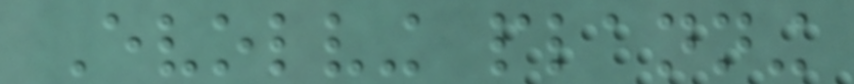Evolving planning
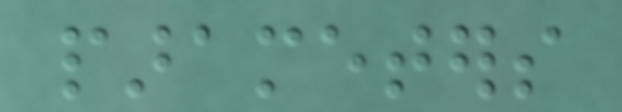parameters
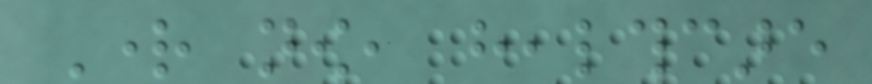Right now, healthcare
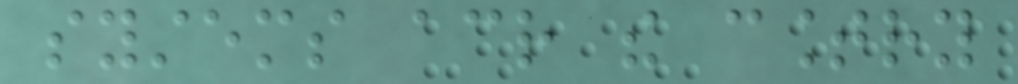systems across the country
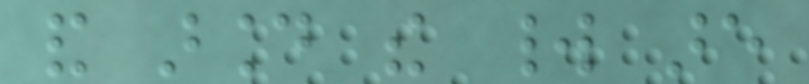and around the world are
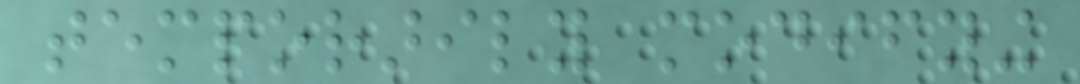temporarily modifying
